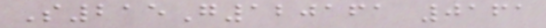S215G120161 0161
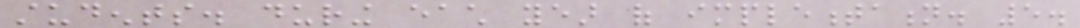students. during each year of implementation. 5.
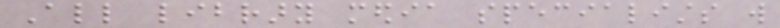All library media specialists will
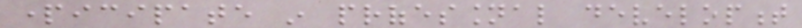participate in professional development
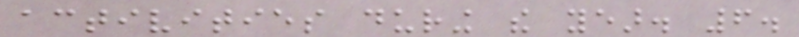activities during the year. 6.
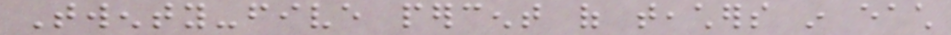Twenty-five percent of teachers in each
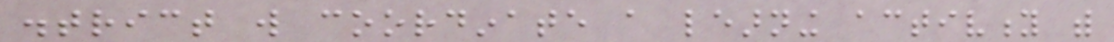district will coordinate a learning activity with
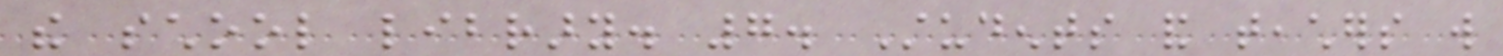the school library. 7. Students and teachers will
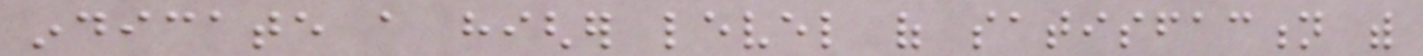indicate a higher level of satisfaction with
